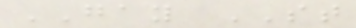GAY ST
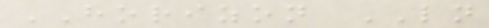HORIZON LN
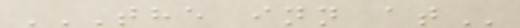THE INN AT
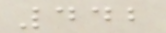442
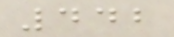442
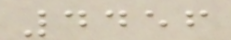4456
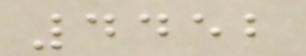4452
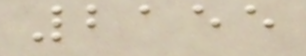2155
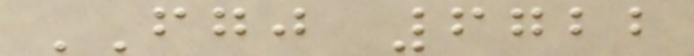FGJ 6722
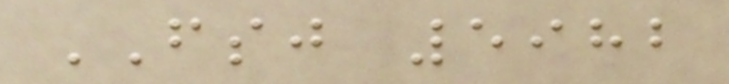FSJ 5982
